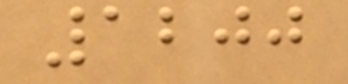1200
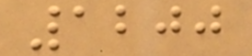1200
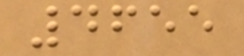4655
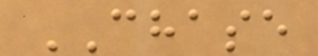CHASE
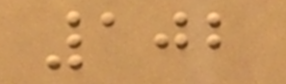102
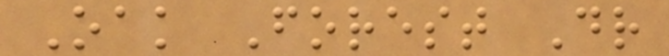Oak Forest Dr
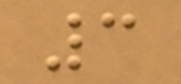3
